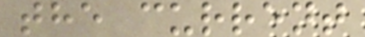the current
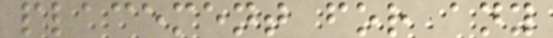placement for any
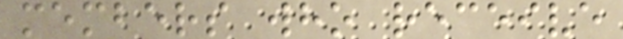members who receive
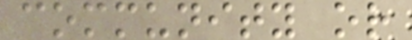community or
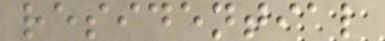residential
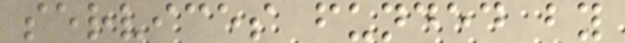services funded by
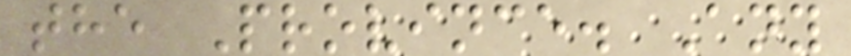the Province. Any
